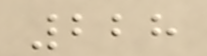228
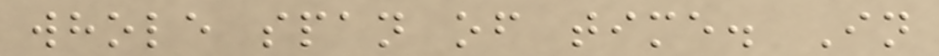whole span of time. In
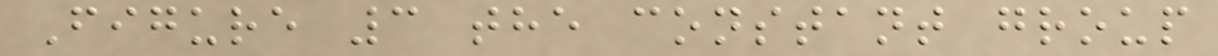Figure 3 the constant group
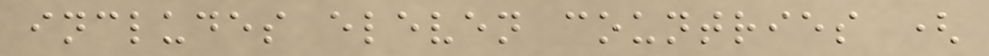includes eleven countries (
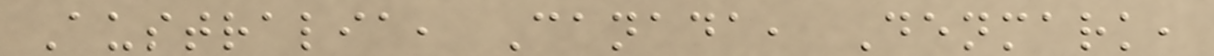Australia, Canada, Denmark,
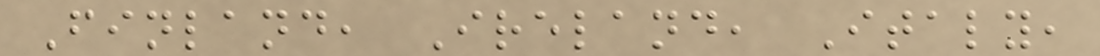Finland, Ireland, Italy,
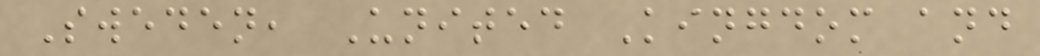Sweden, United Kingdom and
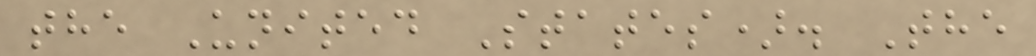the United States). The
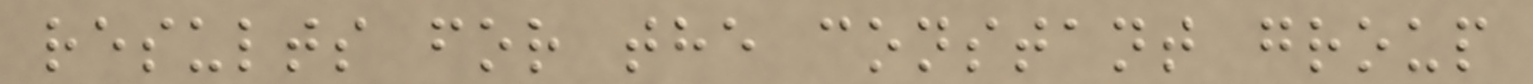results for the constant group
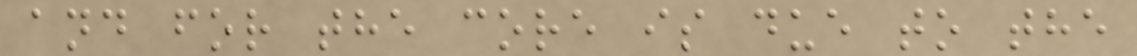and for the core is due to the
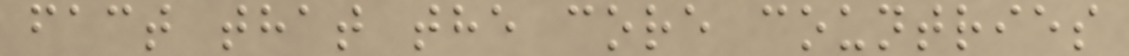fact that the core countries
